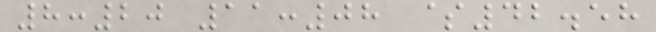8:20 11:08 $42.58
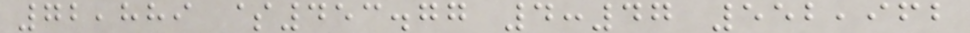72,889 $453.77 4:47 552,962
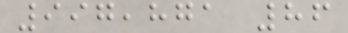997,871 86
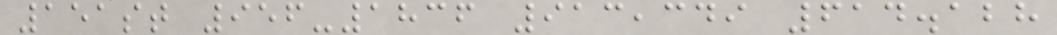151st 956-1836 913,349 614.128
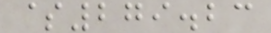$279.23
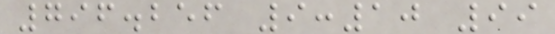796.256 9:10 99
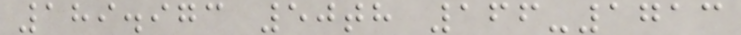189.973 50th 166-1713
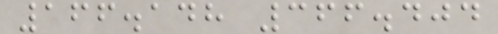166.148 366.404
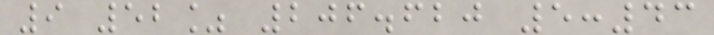9 52% 206.620 5:43
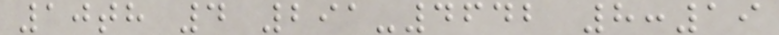10th 4 291-4642 8:19
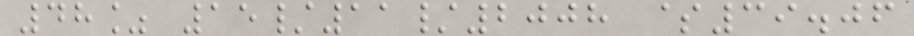48% 15/11/2008 $39.06
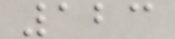123
